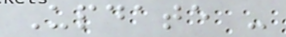Update -
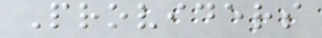Providers
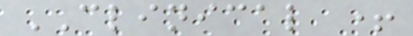CLINICAL +
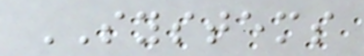SYSTEMS
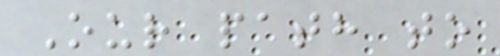Our path to
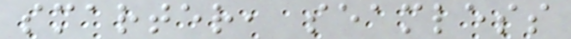smarter, seamless
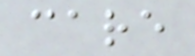care
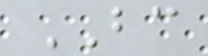BC
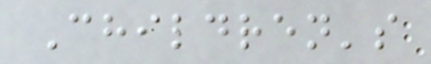Children's
